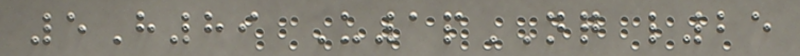5H89 U1pNQ l25
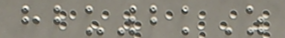hbu2kZ
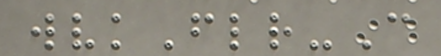wvkFlr-C
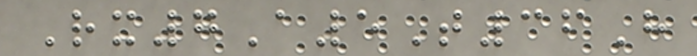Rx7A5T36H
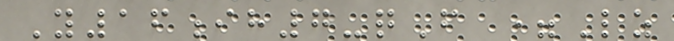Y16ih7-qF =Lz
